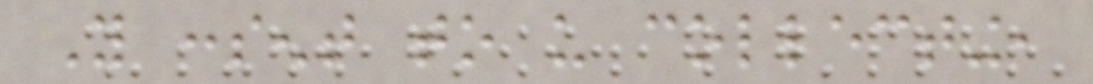You consent to us collecting,
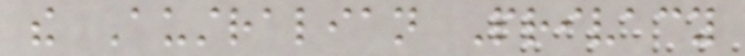the Australian Privacy
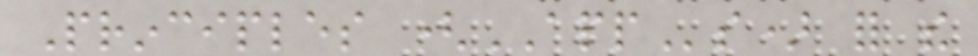Principles (APPs) for the
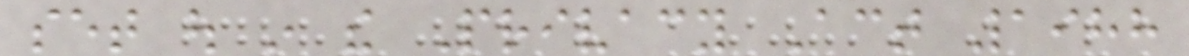set out in the Privacy Act 1988
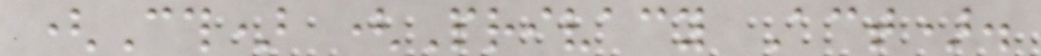(Cth) (Privacy Act).
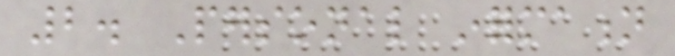2. Personal information
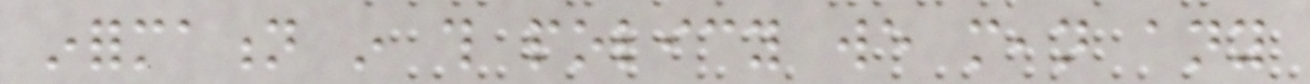information in this policy we mean any
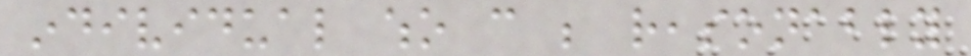individual who can be reasonably
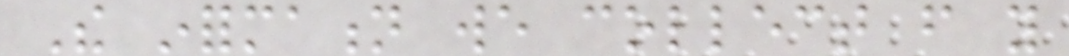The information we collect from you
